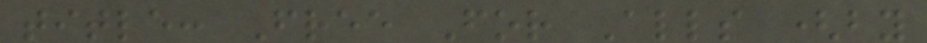title: Free For Alls (by
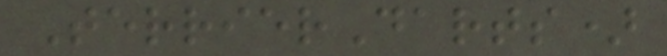TerrierDarts)
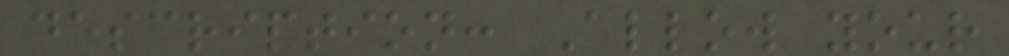description: Allow your
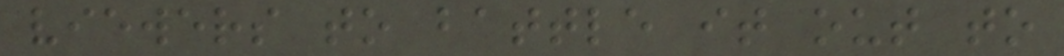viewers to battle it out to
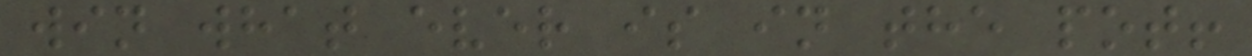win what ever is in the pot!
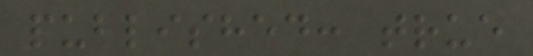published: true
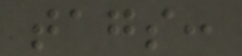tags:
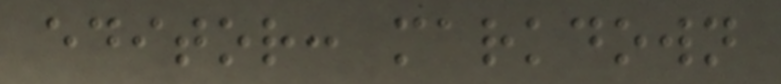editor: markdown
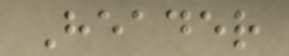Header
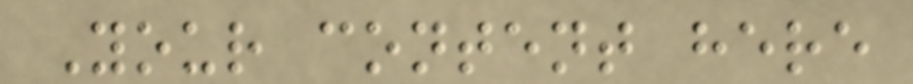Your content here
